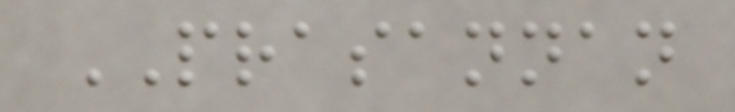PRASANNAN
